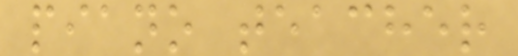piano teacher
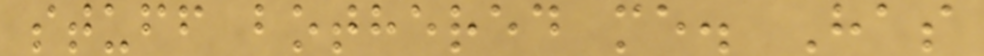stuff bothered me. Has
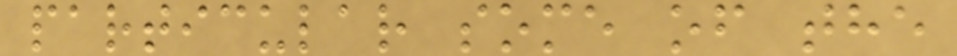particular some of the
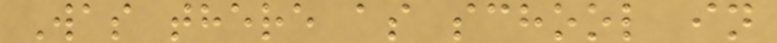Was there as school in
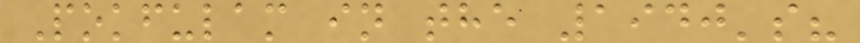Pokfulam in the 1940's?
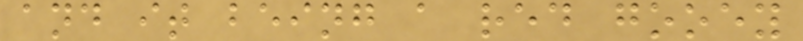and it being a red gooey
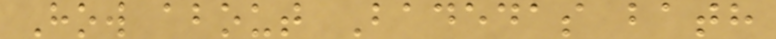How about Badedas bath
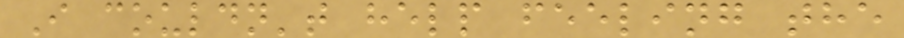I couldn't help feeling the
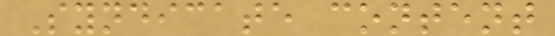Syndicate content
